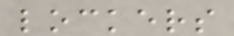lockers
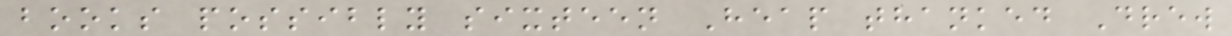books possibly sixteen Heap thanked Drew
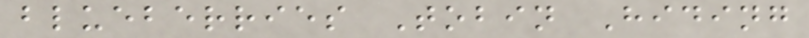blueberries Tobin Hiding
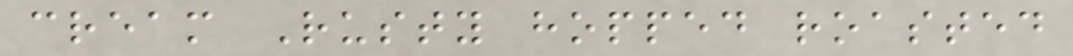cream Rusty hopped roasted
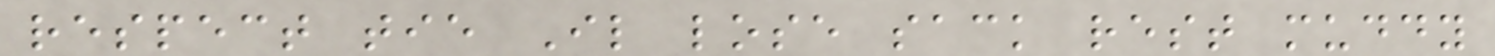respect tie Il lose sack rest muddy
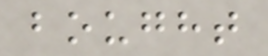bought
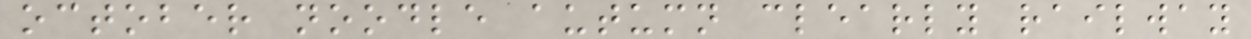october noodle autumn clearly railway
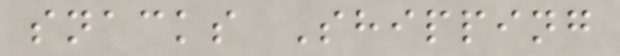snacks Shipping
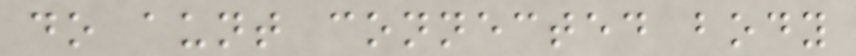do aunt connected body
